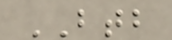BTB
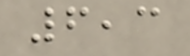6,3
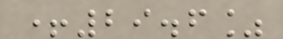+29.6%
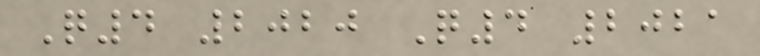Q4 2020 Q4 2021
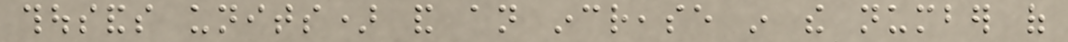thousands units) and an increase in the number of
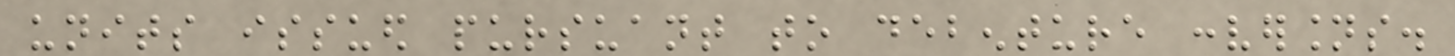units issued pursuant to debenture conversions.
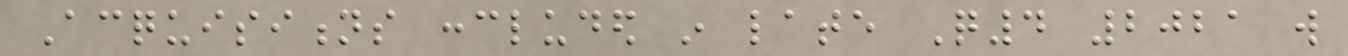Acquisitions concluded in late Q4 2021 will
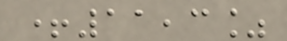+11,3%
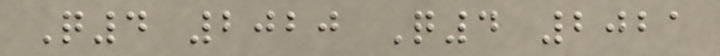Q4 2020 Q4 2021
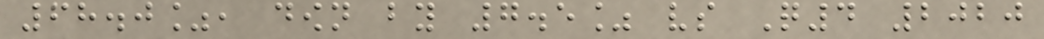68.0%, down by 7.5% vs Q4 2020
